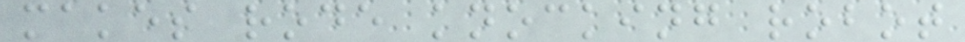makes rode knocking robot
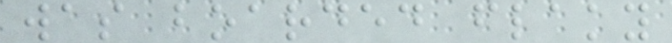was boarded flaky
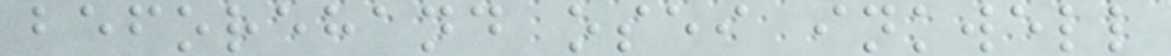beforehand osei inkwell
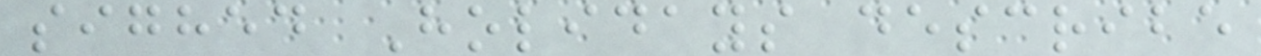sighed Holidays describe
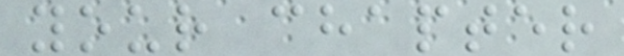your chapter
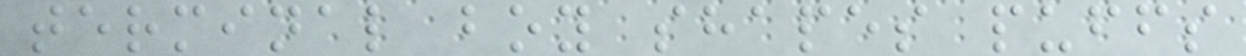terminal boy shapes puffs
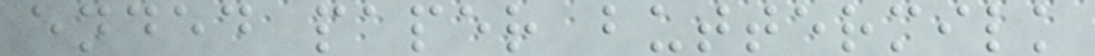ended paper buttermilk
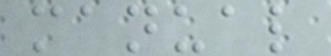manual
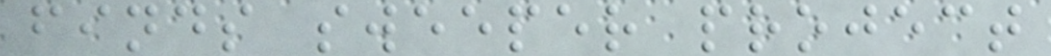finds sweeper project
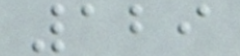129
